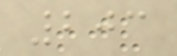203
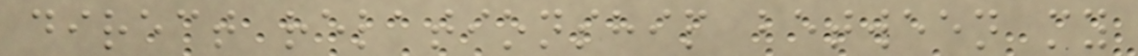direct relationship between my
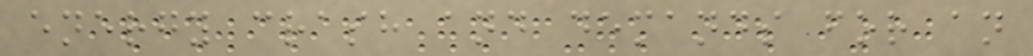energy crash and demands for an
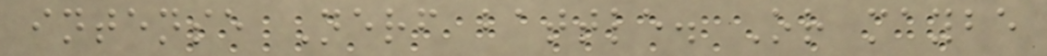intense Nerf battle. Or maybe
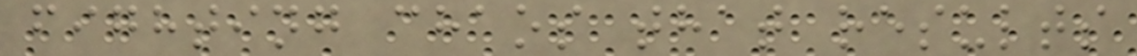fighting chaos that results
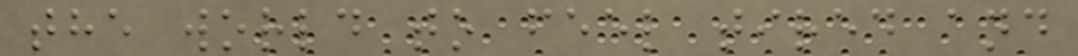the world to feel tired and
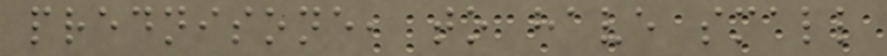prednisone, to have small
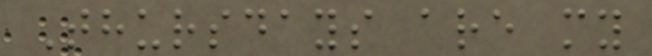Thursdays are my
